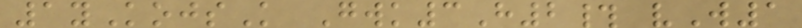1yKojsK Gwk3H2# vW1
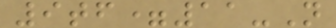9tf=11-N
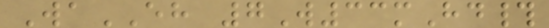WaEH 7W33mHd#
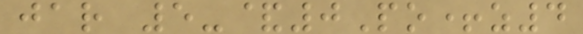jar 5-&0Po+z4
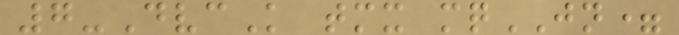7-DvcK tmx mqJN=
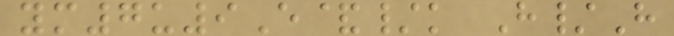ym7u9E&/k H/H
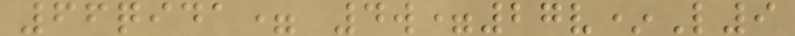66qida= 4w=27v*L9
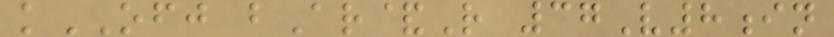kOFJ bAr&R 37V8in
